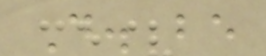D. be
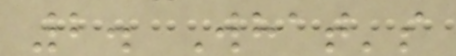2. What's
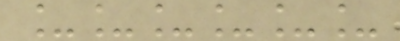______
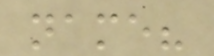name?
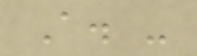A. -
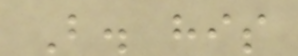B. his
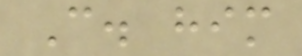C. him
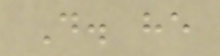D. he
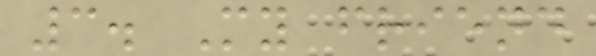3. My friend
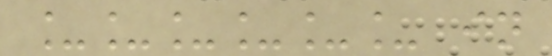______ in
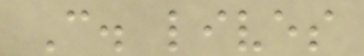C. lives
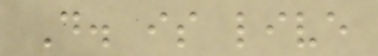D. is live
